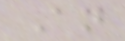An
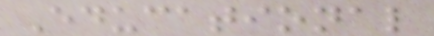Educational
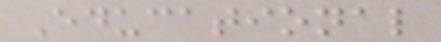Educational
